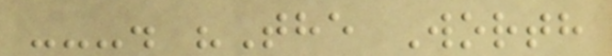---. "The Worth
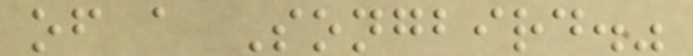of a Songbird."
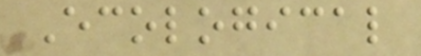Ecological
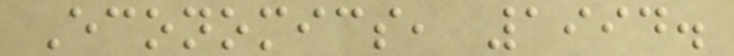Economics, 1994.
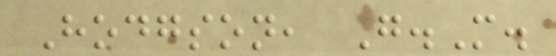Hodgson, G.M.
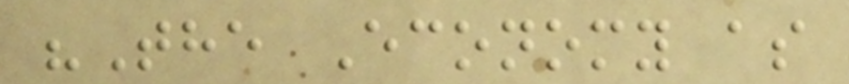"The Economy as
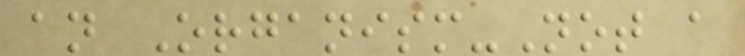an Organism-Not a
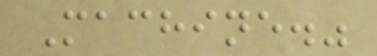Machine."
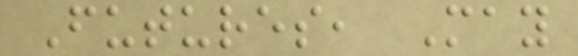Futures, May
